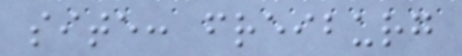site: freiburg
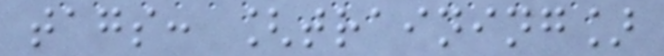tags: [training]
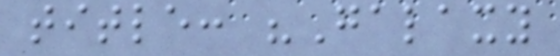title: "Galaxy
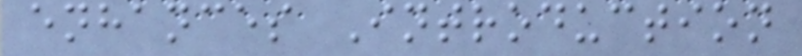enhances Introduction
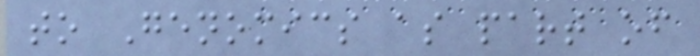to Genomics as part of
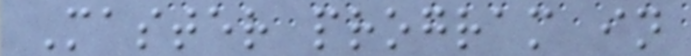Master program in
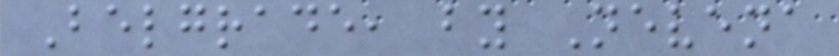Belgrade, by Nevena
